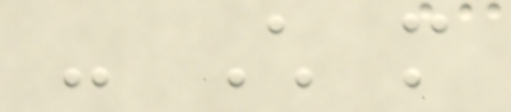- Child more
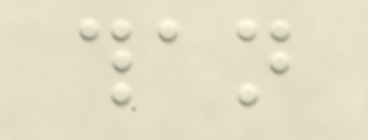than
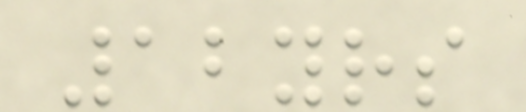12yrs
